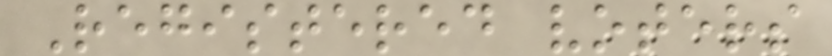Registered voters
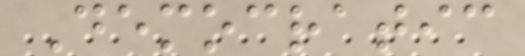Democratic
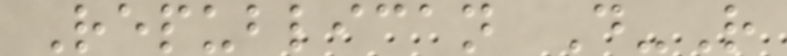Republican D-R
